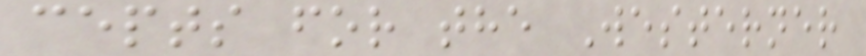cepts for the Westerner
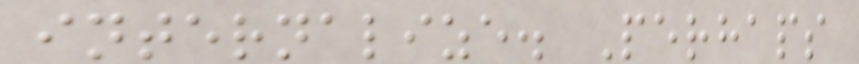internalize. Perhaps
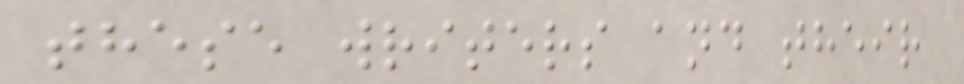these writers and their
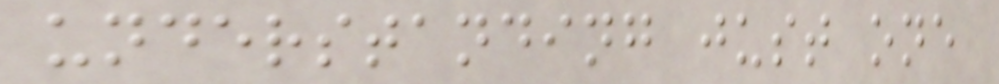understanding just one
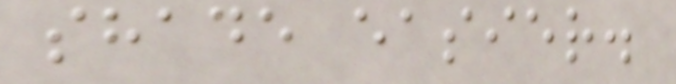shade easier.
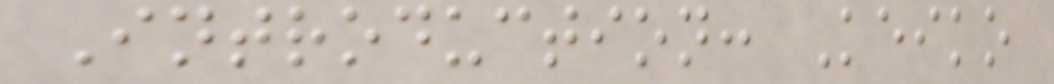Introduction: Keiko
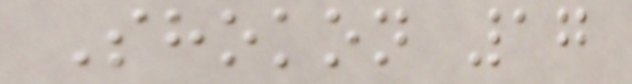Shokon 17
